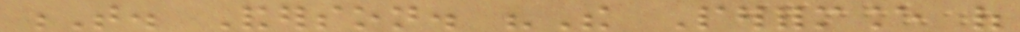T. Anderson. "The Performance of
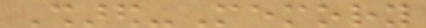Shared-Memory
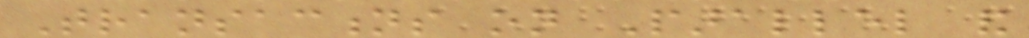Transactions on Parallel and
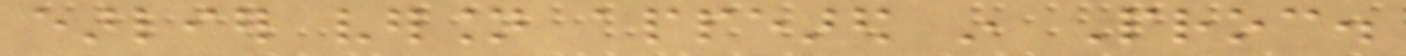earlier version appeared in Proc.
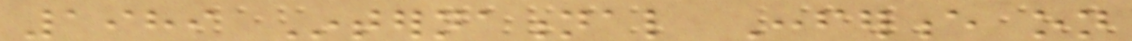1989 International Conference on
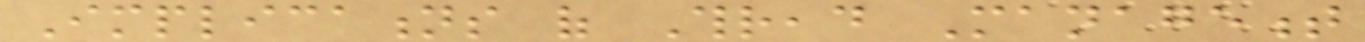Implications of Thread Management
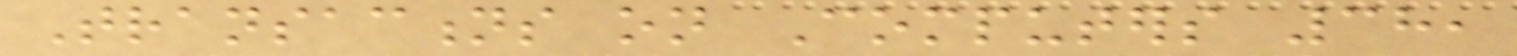Transactions on Computers 38,
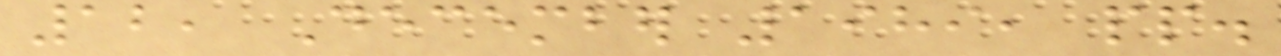12, December 1989, pp.
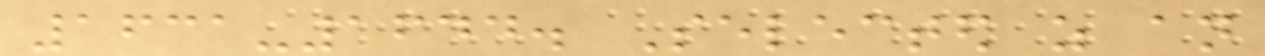1631-1644. Selected as an
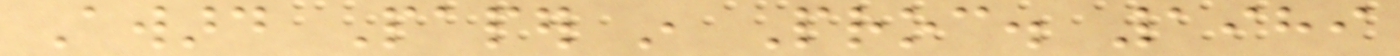Award Paper in Proc. 1989
